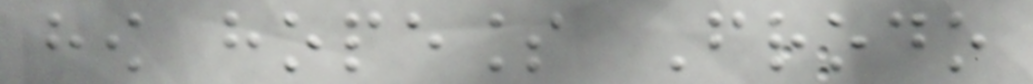how hopeless Frodo
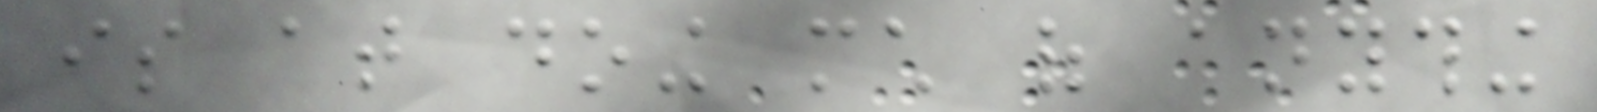is at doing much of anything
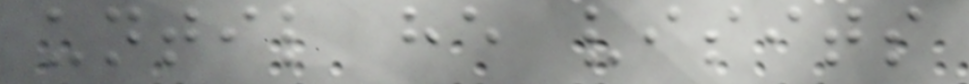until he visits
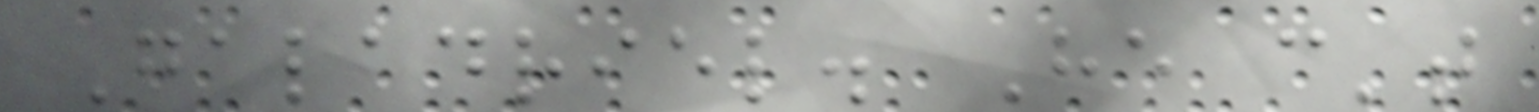Galadriel. He can't
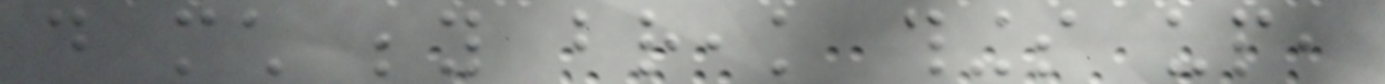do much beyond break things up,
